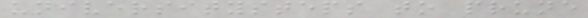universitysteps to prune
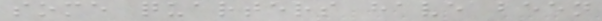some quarters have been
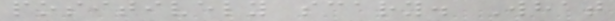positively scary. What
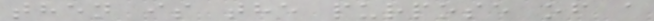then is the purpose of a
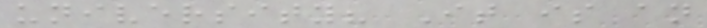university? It is an
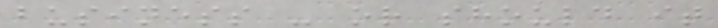business - or should it
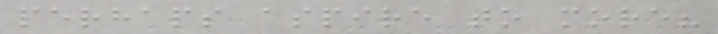perhaps aspire to more?
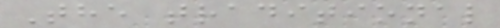The traditional
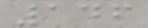146
